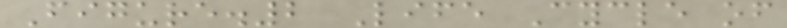Figure.2 Life Cycle of
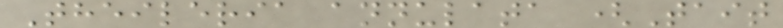Theileria annulata (Tait
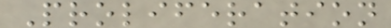Proliferation
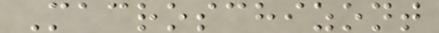Macroschizont
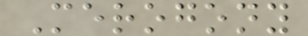Merogony
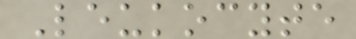Leukocyte
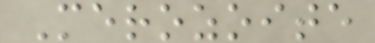Merozoite
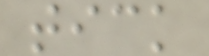tick
